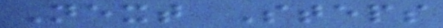Next Steps
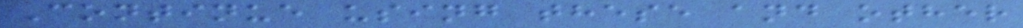Continue using these and other
